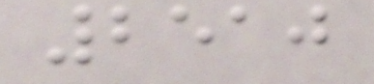2510
